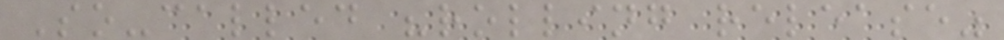So-called "rolling release"
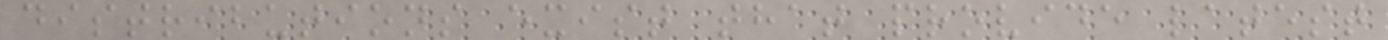distributions exist that provide latest
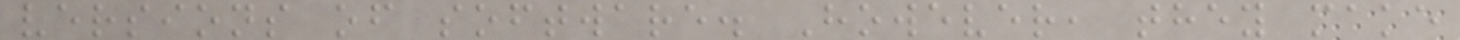versions of software. However, they make
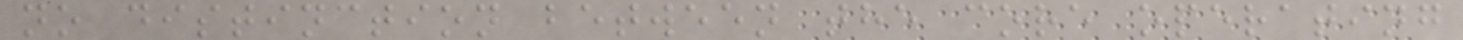no distinction between the core operating
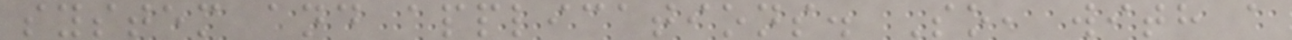system and applications. So, with a
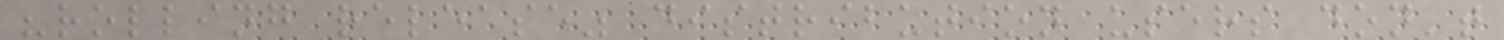"rolling release" distribution users don't
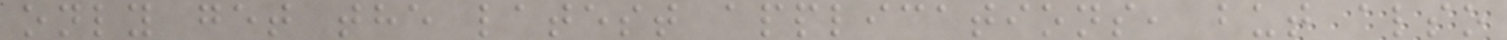only get the latest applications, but also
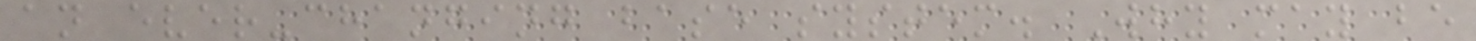an ever-changing base system. Why may be
